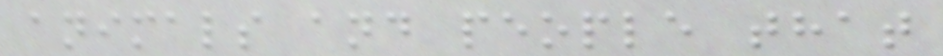animals and people that
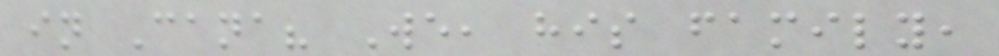in Cana? We, his family,
